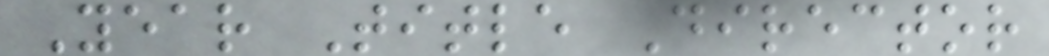Year Title Director
